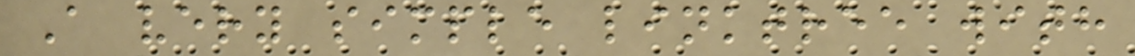A very simple linktree with
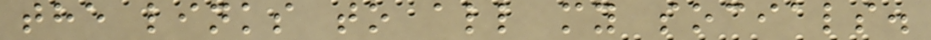the links to all my socials.
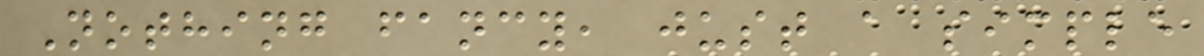Nothing fancy, just a simple
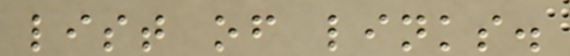list of links.
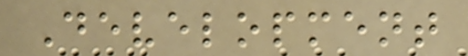Development
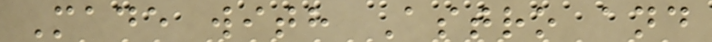Made with Astro and
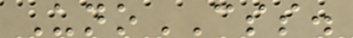UnoCSS.
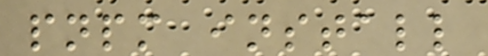pnpm install
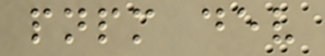pnpm dev
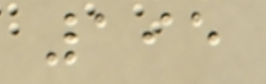195
